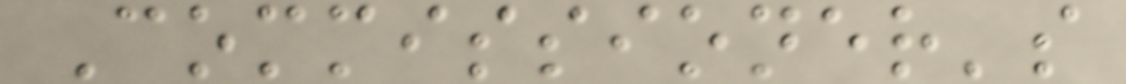Commissioner's
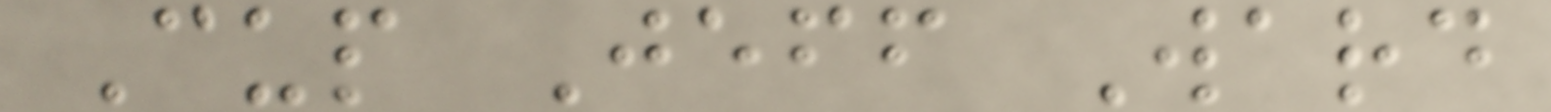Cup Jeff Ward
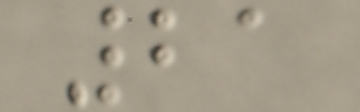21
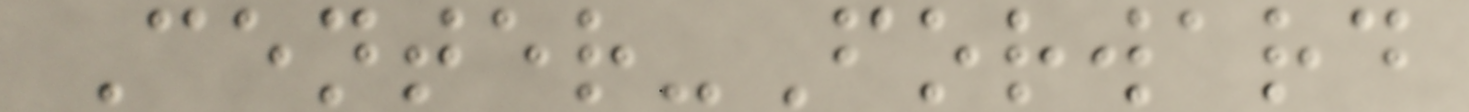Center-Forward
